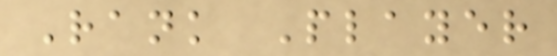Rank Player
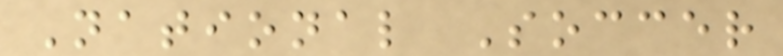National Soccer
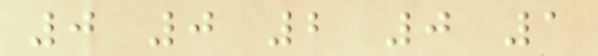0 0 2 0 1
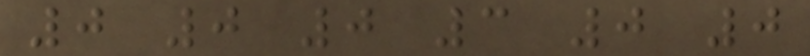0 0 0 3 0 0
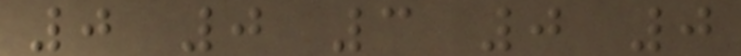0 0 3 0 0
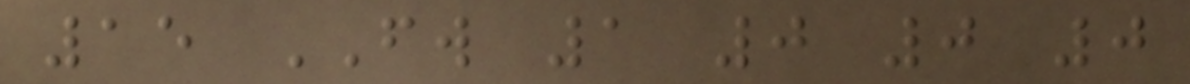15 FW 1 0 0 0
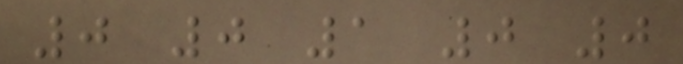0 0 1 0 0
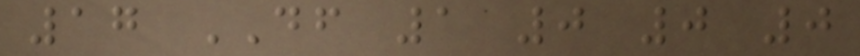17 DF 1 0 0 0
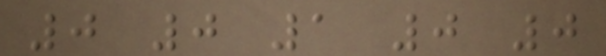0 0 1 0 0
